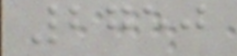2750
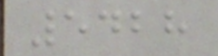5428
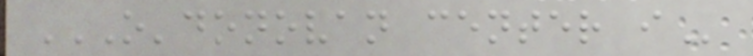O'DONOVAN CENTER I
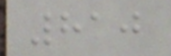810
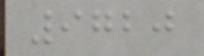9720
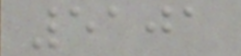5101
